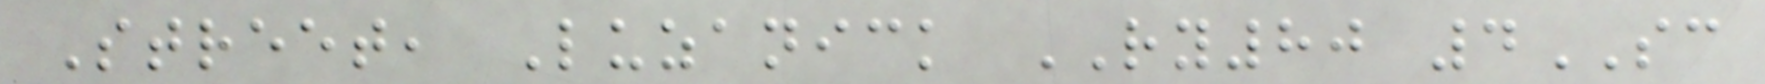Street, Luzanick RY80 4SC
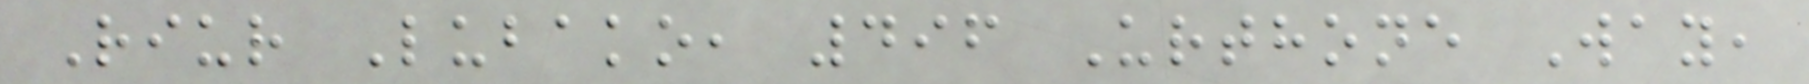Riur Lubako, 496 Urthone Way,
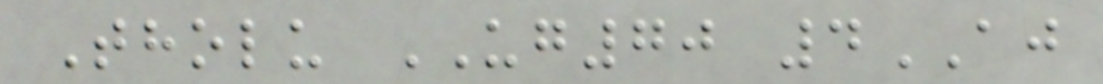Tholu UG70 4AJ
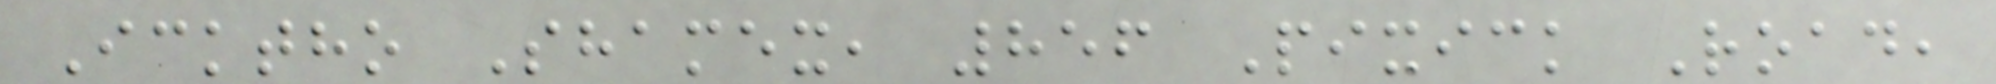Icktho Shamex, 856 Pixick Road,
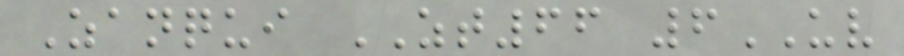Zanqui ZT66 6UV
